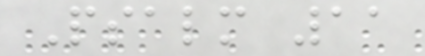Psalm 11
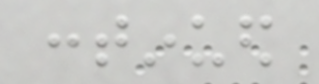continued
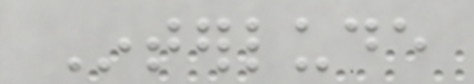Interlude
